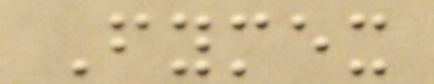Fymex
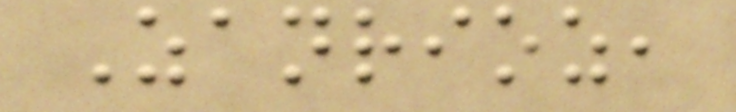Zanrioz,
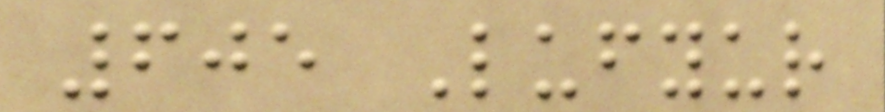605 Lufyur
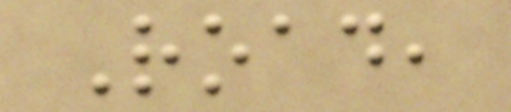Road,
